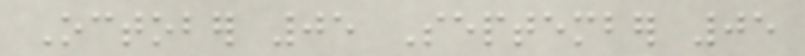October 05 September 05
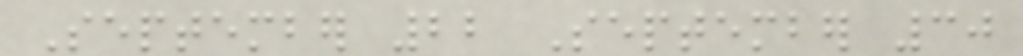September 22 September 30
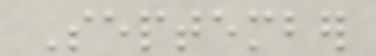September
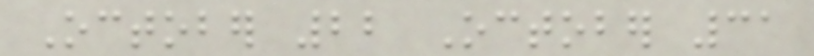October 22 October 31
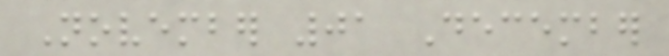November 01 December
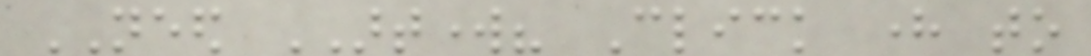NEED ARTWORK? Click here to
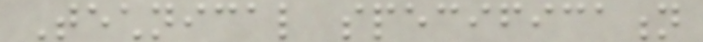Technical specification
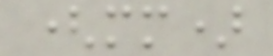(mm)
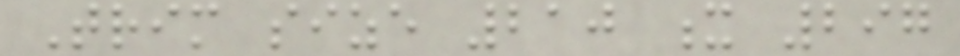Trim size 210 x 297
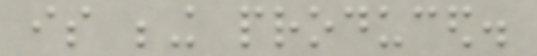is being produced.
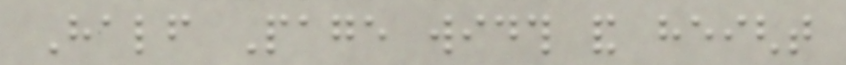Half Page width and height
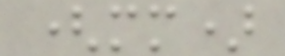(mm)
